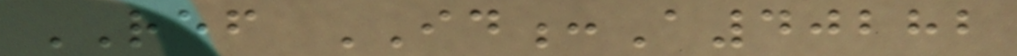REF ID:A40282
